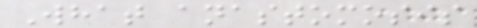What anastomosis
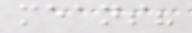means?
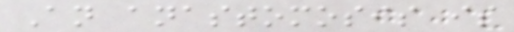An anastomosis is
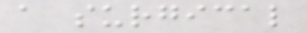a surgical
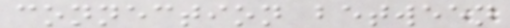connection between
